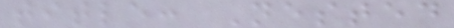title: Nested
